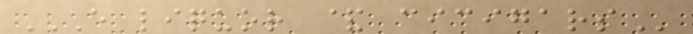E LIQUOR & CICIGARS
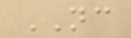NC
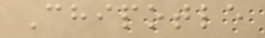Chipotle
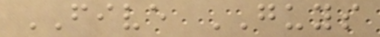FIVE GUYS
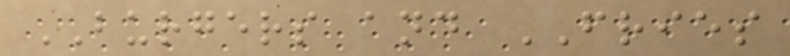BURGERS and FRIES
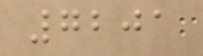7201
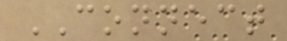CONNECT
